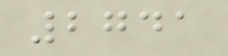2741
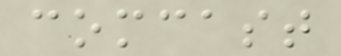comcast
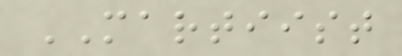MARTIIST
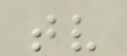tv
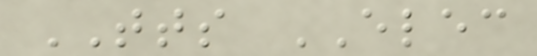TTS ELEC
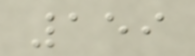159
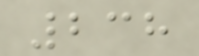238
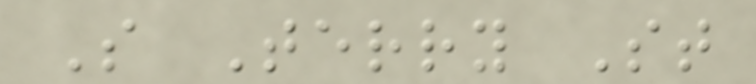S Terry St
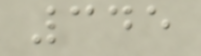345
